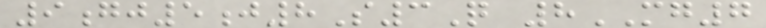9gj5j8S3Q 8MG7
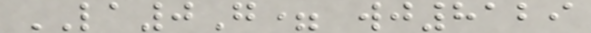LA0G= wj8129
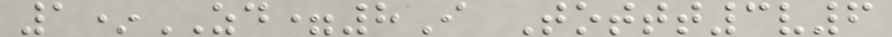1*ZD=8I Tottt3v6
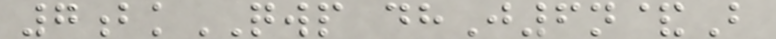7bkQWP dhJ6n&B
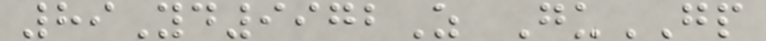89Yd9972Z GuGP
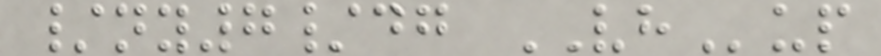/ny7/dg VHup
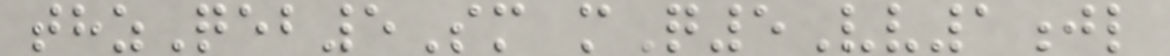thzQeb5Sm mQ5Vv1jl
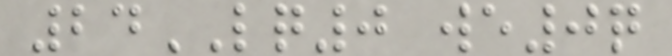24LQ0 we0q
